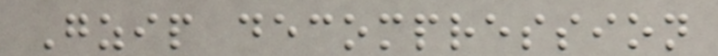Gzip decompression
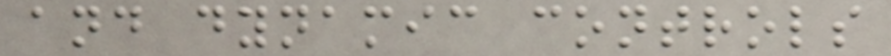and dynamic controls
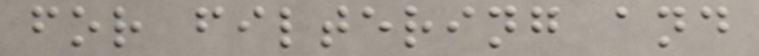for filtering and
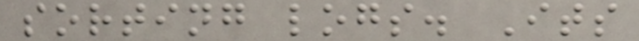sorting logs. Its
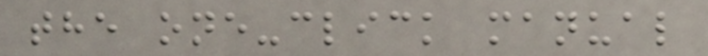the one-click manual
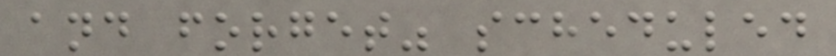and forget" scheduled
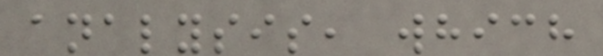analysis, which
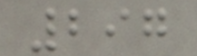297
